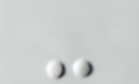-
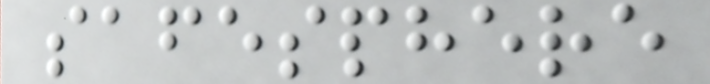safesphere
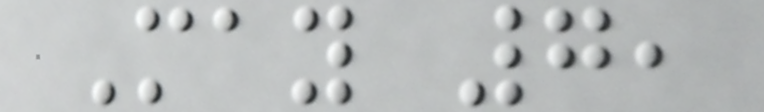May 7,
